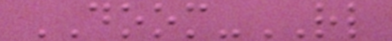DOOM-RL
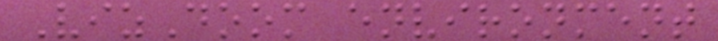VizDoom environment
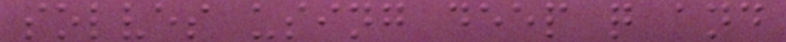solves using deep q and
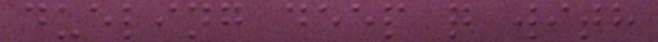dueling deep q with
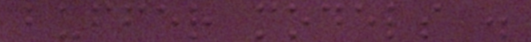buffer models .
